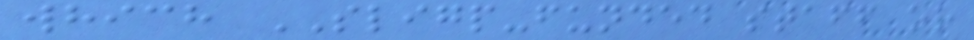which SLIGP-funded staff or
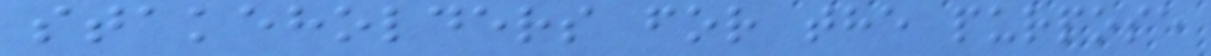stakeholders for the purpose
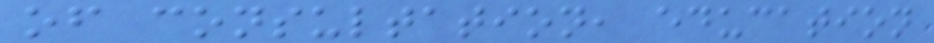of consultation, education
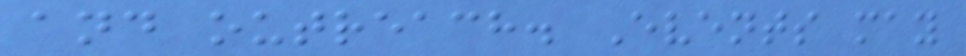and outreach. Events may
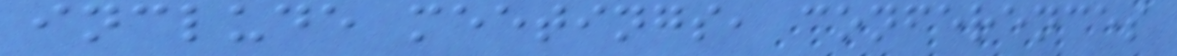include meetings, conferences
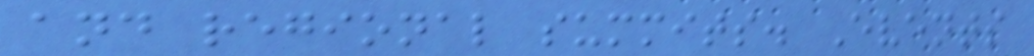and regional summits. Events
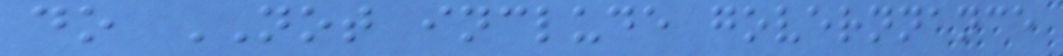do NOT include governnance
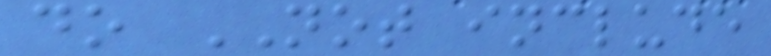do NOT include
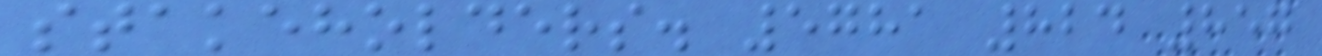stakeholders. 5781 824 857
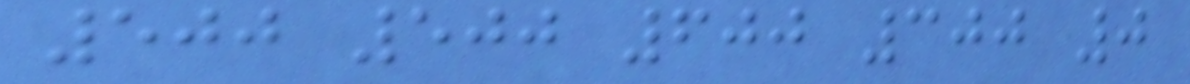500 500 600 300 0
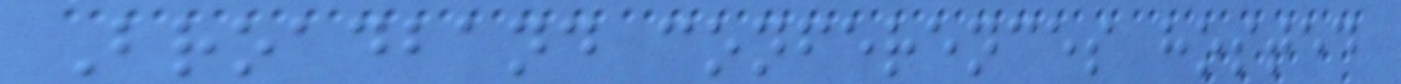Broadband conferences hosted
